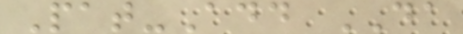Pat-Add DA
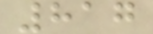817
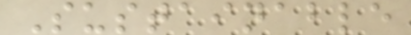Sustainable
